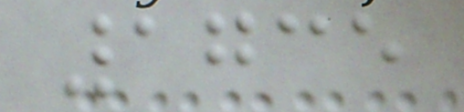1735
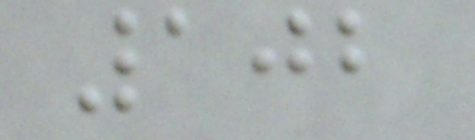102
